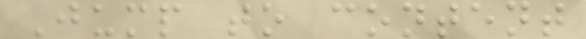Jump to content
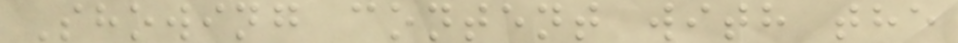Showing content with the
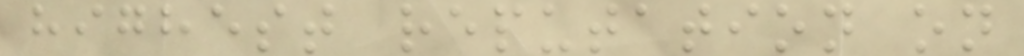highest reputation on
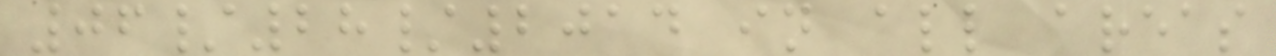06/28/2014 in all areas
